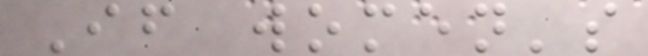If women's
